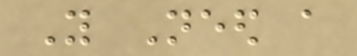You Need a
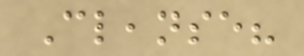Cleanse?
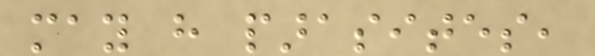may have parasites,
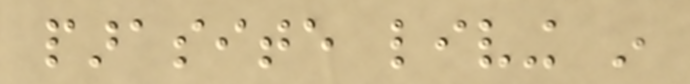parasite living in
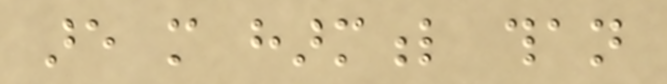are more harmful than
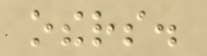others.
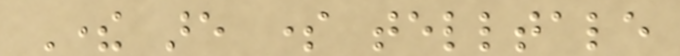There are some telltale
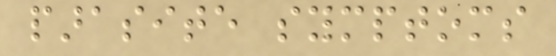parasite symptoms
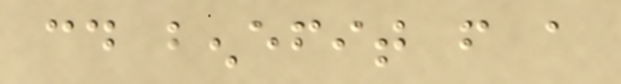could benefit from a
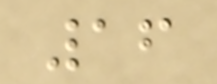16
